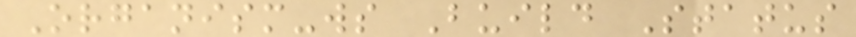Organism-ws Build Status
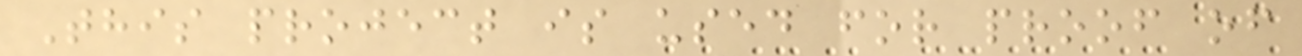This project is used for proof of
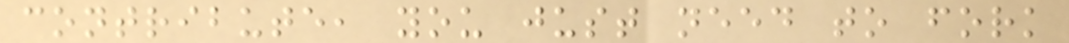contribute, you just need to fork
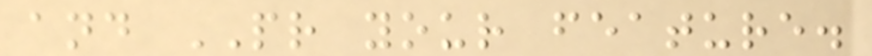and PR your feature.
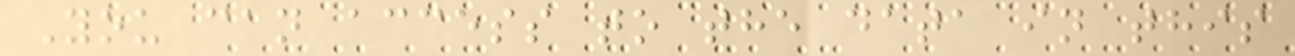You can access to the data in this
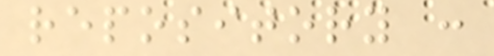repository :
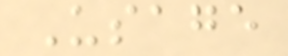Usage
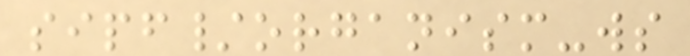sipf/organism-ws
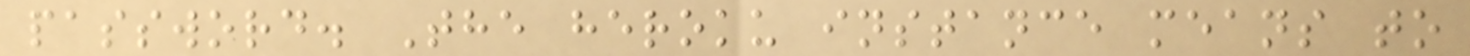password. The heroku instance means to
